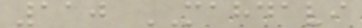110 MAHDAVI
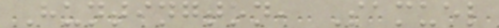Huntington, Samuel
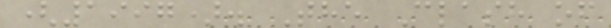(1997). The Clash of
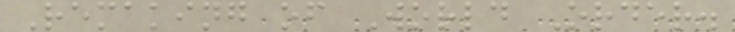Remaking of World Order.
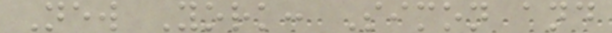New York: Simon and
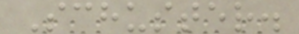Schuster.
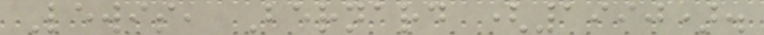Lewis, Bernard (1990).
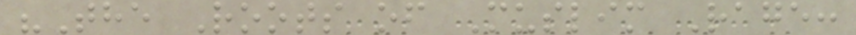"The Roots of Muslim Rage:
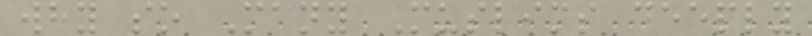why so Many Muslims deeply
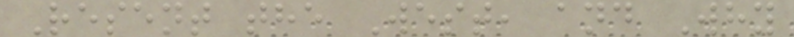Resent the West, and Why
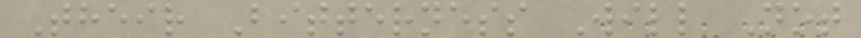Their Bitterness Will Not
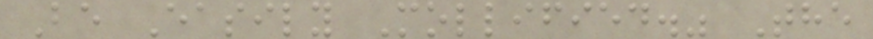Be Easily Mollified." The
